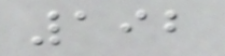192
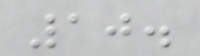10.
